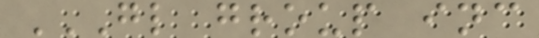GL GROUP INC
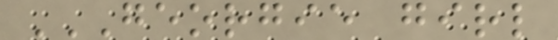GEORGIE GIRL
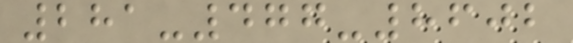281-477-8602
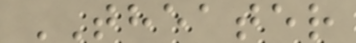THEATER
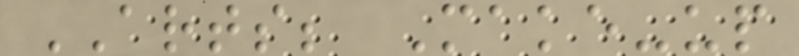ARTS; Make-up
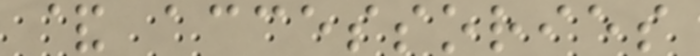& accessories
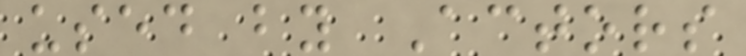used by Actors
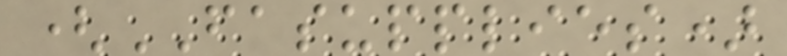(FASUPPLIES)
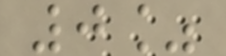0%
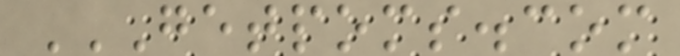GETPOMS.COM
